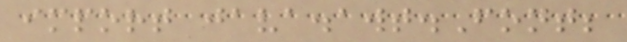import java.awt.Font;
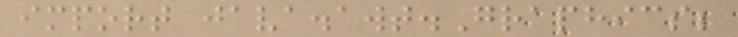import java.awt.Graphics;
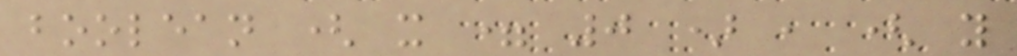boolean ( x = 0 ) , ( y
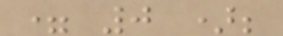= 0 );
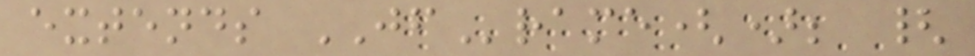extends JFrame(); {
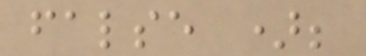false );
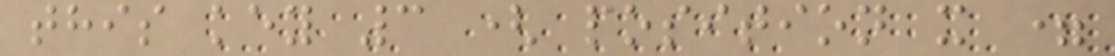this key 3 ( position x =
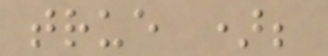true );
